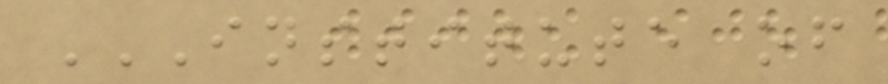INSTITUTE OF
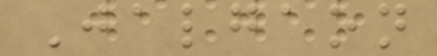Jalgaon
